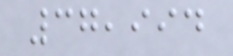37,994
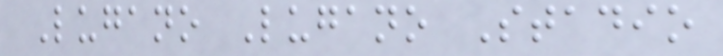Lugano Lugano Stadio
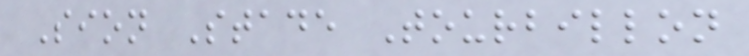Sion Stade Tourbillon
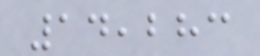14,283
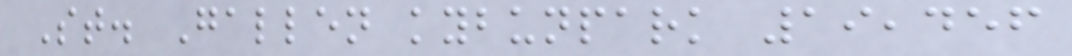St. Gallen kybunpark 19,456
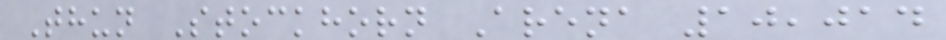Thun Stockhorn Arena 10,014
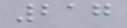217
